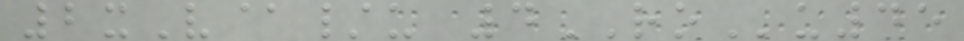2xV@/u 4ROu45
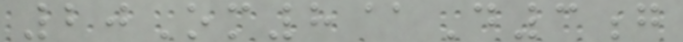20Om8@D3g
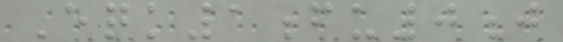Eqk1fu0j
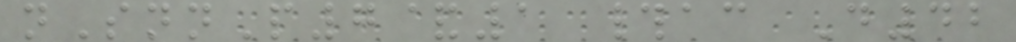nSnnP7&1 #ac D42
